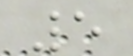5
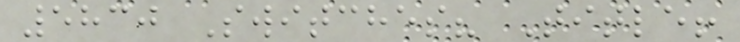5830 Switches? Title!
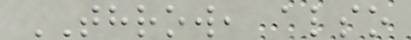THROW, also
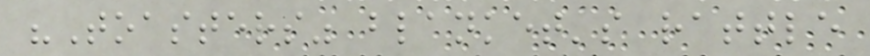"Toasters" blanket's rattle
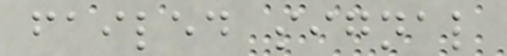failed signal
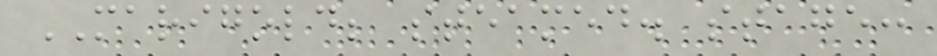MARIGOLD; steamed. stage:
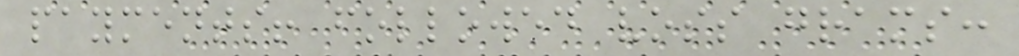payments! followed voss grams:
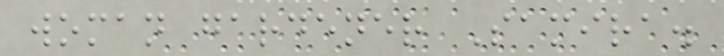woman gardener Samira.
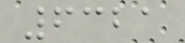6321
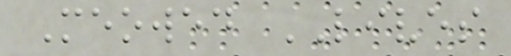Meowed LIVES
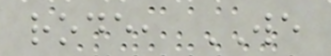rode, WE
